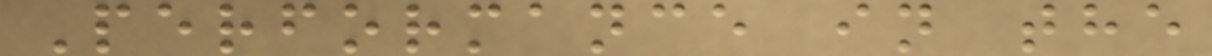Performance in the
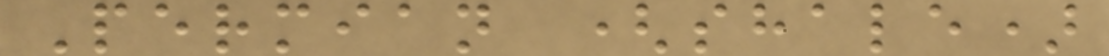Permian (shale)
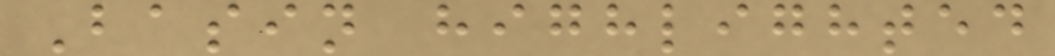Basin highlighted
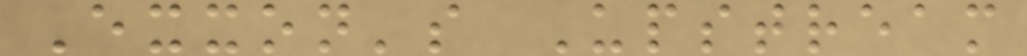Exxon's Upstream
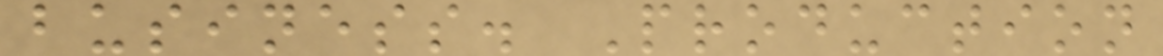business. Production
